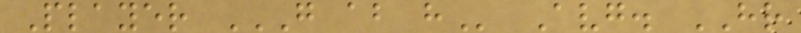Player G AB H Avg. HR
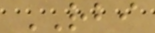RBI
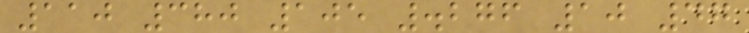110 380 105 .276 10 47
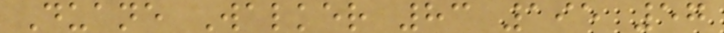Duane Walker 83 195 57
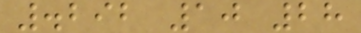.292 10 28
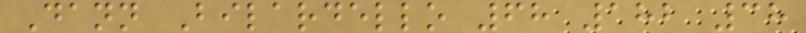Dann Bilardello 68 182 38
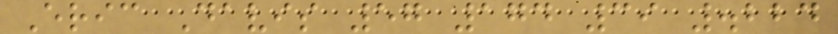Eric Davis 57 174 39 .224
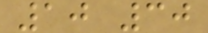10 30
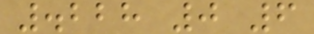.228 0 6
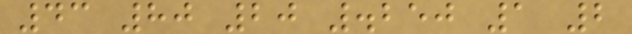43 80 20 .250 1 2
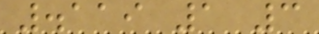.119 1 3
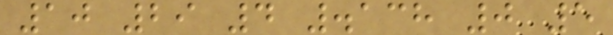10 29 4 .138 0 5
